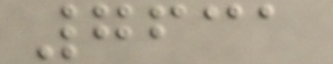7631
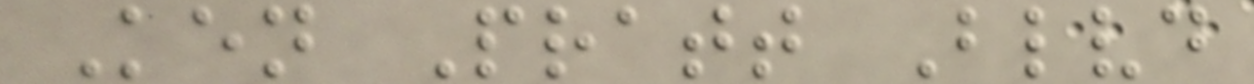Ken Pratt Blvd
